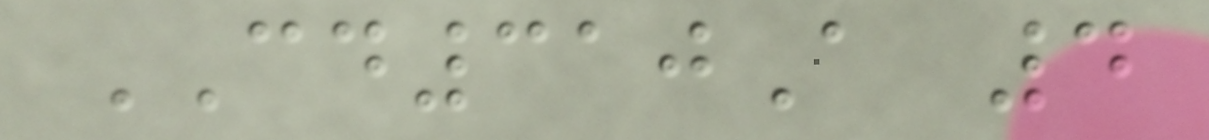CD310A 4
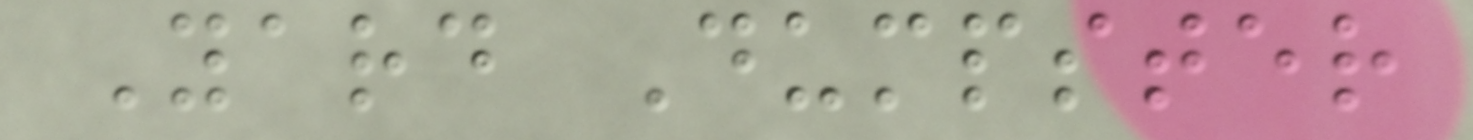Yard Dumpster
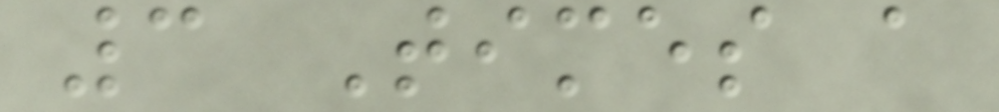3 Times a
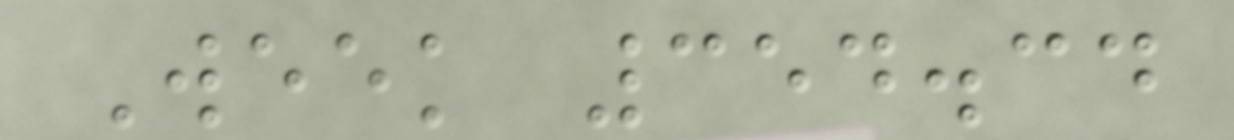Week 354.34
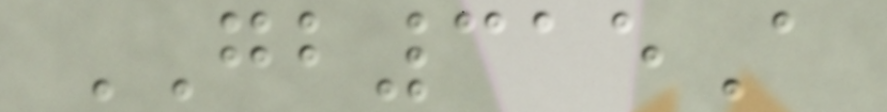GB315A
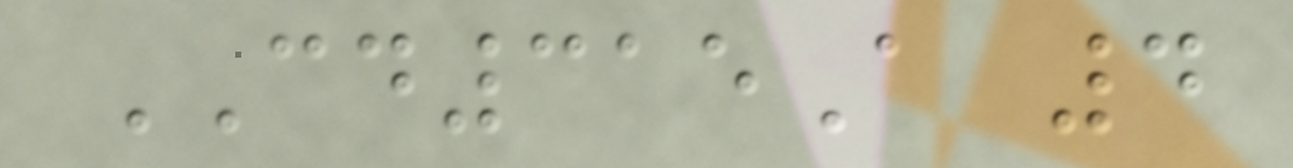CD315A 4
